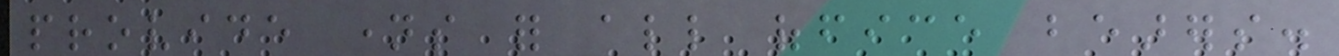provide names for all office bearers.
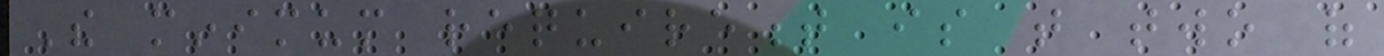The minimum requirement is that two of
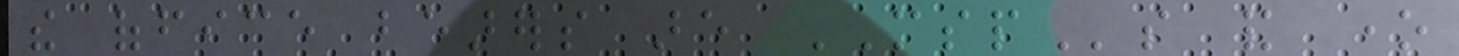the office bearers are MSPs and one
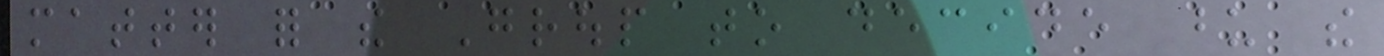matter for the Group to decide upon the
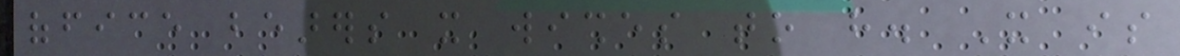office bearers it wishes to have. It is
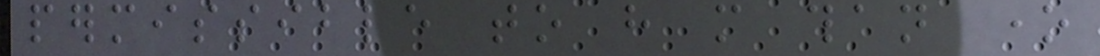permissible to have more than one
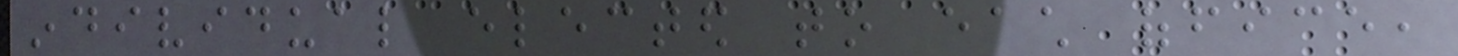individual elected to each office,
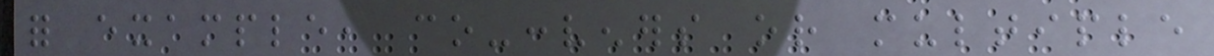for example, co-conveners or multiple
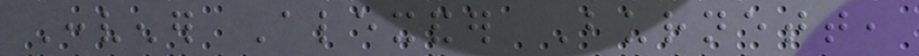Convener Alexander Burnett,
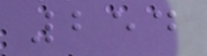254
